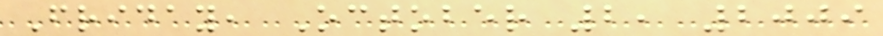Friday, October 2, 2009
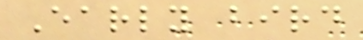Early bird
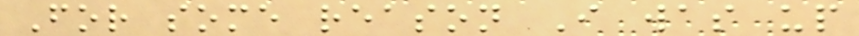For some reason I was up
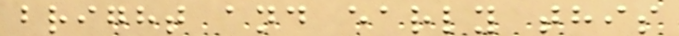bright and early this
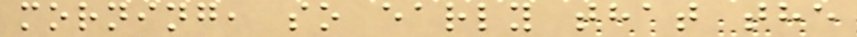morning, so early that the
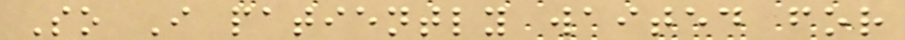So I patiently waited for
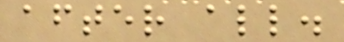after all.
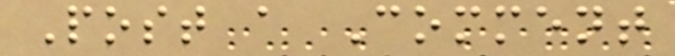Post a Comment
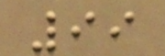99
